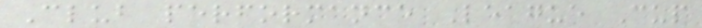Club performance League Cup
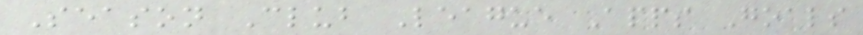Season Club League Apps Goals
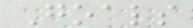Goals
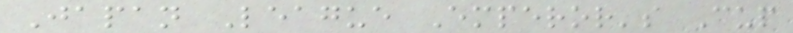Japan League Emperor's Cup
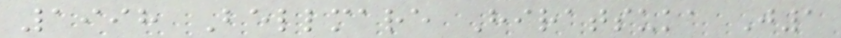1998 Bellmare Hiratsuka J1
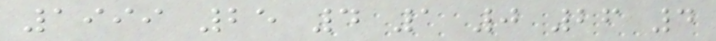1999 25 4 1 0 26 4
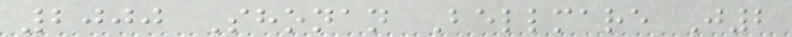2000 Shonan Bellmare J2
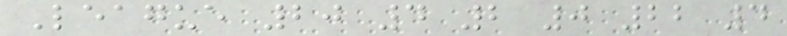League 20 4 2 0 22 4
